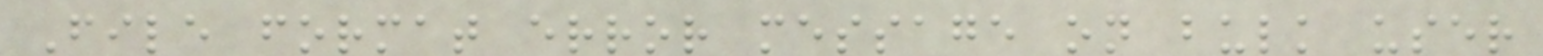File format error message on bulk user
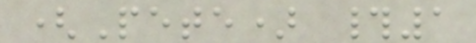(Pete) #1
